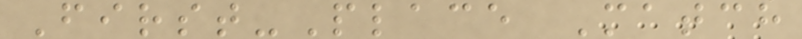First-Place Match
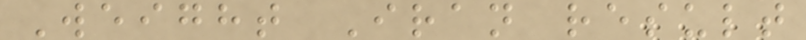Weight Iran result
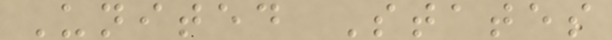United States
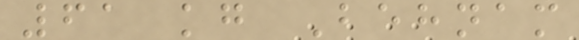61 kg Behnam
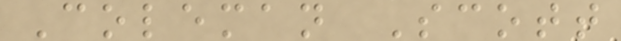Coleman Scott
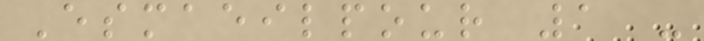Esmaeilpour 1 -
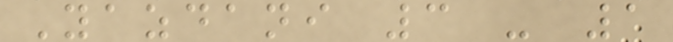Yazdani 3 - 1
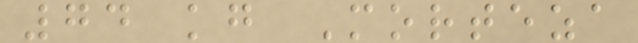74 kg Morteza
